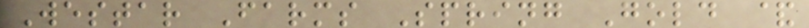Westar Farms Spring Gold &
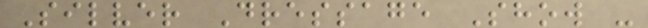Silver Dressage Show -
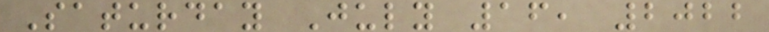Saturday July 16, 2022
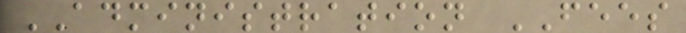ADMINISTRATION FEES
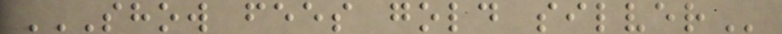SHOW FEES GOLD SILVER
